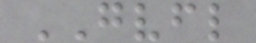GVFL
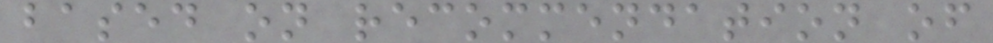based on recommendation of
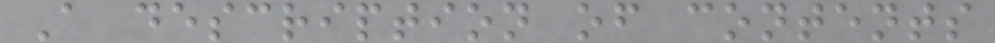A description of contents
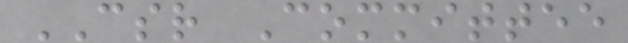CSR Committee
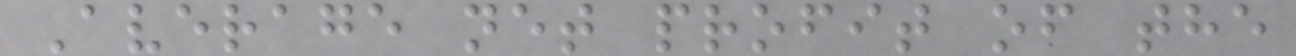Average net profit of the
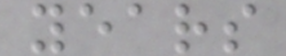years
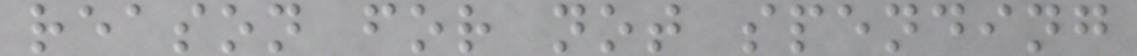reason for not spending
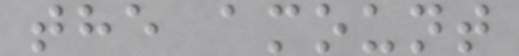the amount
